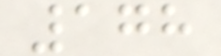178
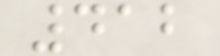412
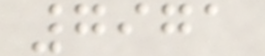7971
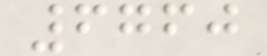6760
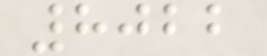8022
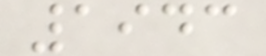1943
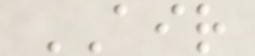AIR
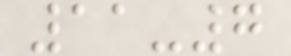11-7
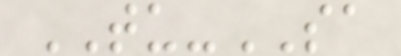TU-SA
